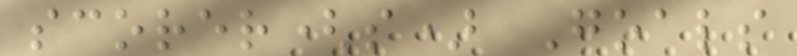scorer(s) Goals
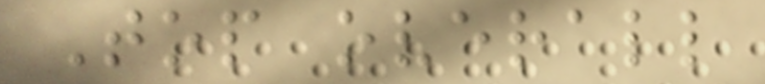Top overall
